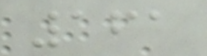161
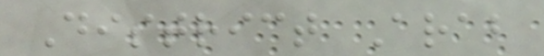District Arab
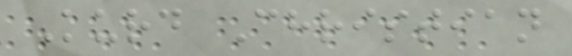Kurd Christian
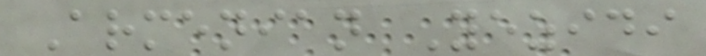Armenian Yezidi
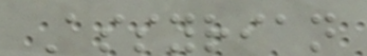Assyrian
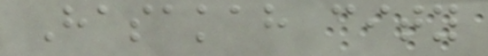Hasakah city
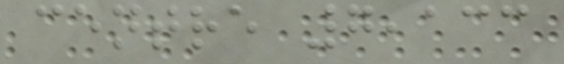centre 7,133
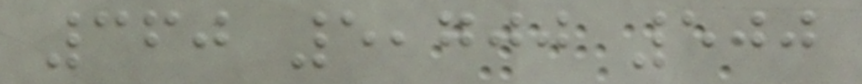360 5,700 500
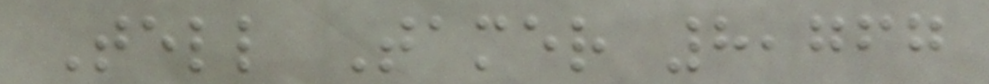Tell Tamer 8,767
